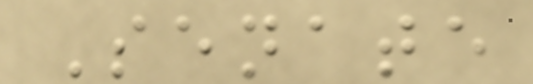Senate
